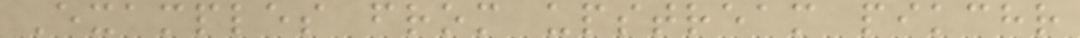Examples from upstream pikchr
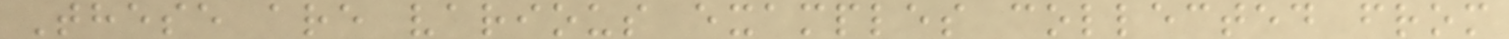These are various examples collected from
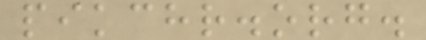pikchr.org.
